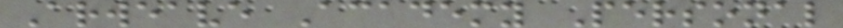Arweave Academy Personal
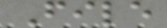File
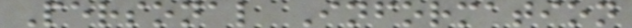Personal Information
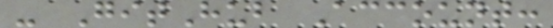- GitHub Account:
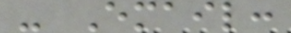- Email:
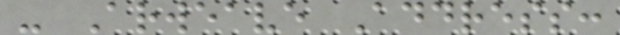- Arweave Address:
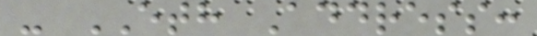- ETH Address:
